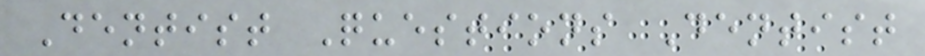Dentist Questions Dentist
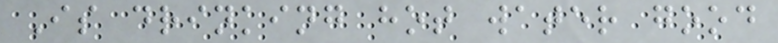Is drinking hot water good
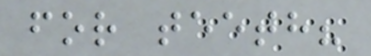for teeth?
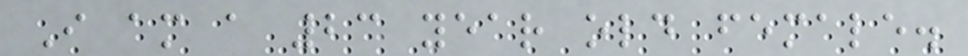I am a 23 year old female.
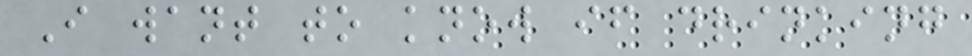I want to know if drinking
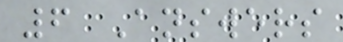6 Answers
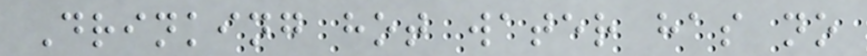Drinking hot water has no
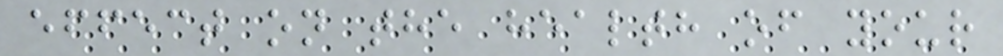effect on the health of your
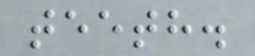teeth.
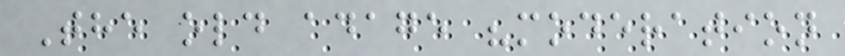The old adage "moderation
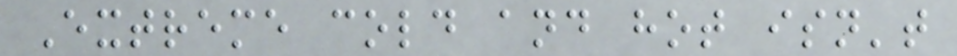Extreme cold and hot isn't
